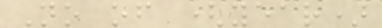No of (year)
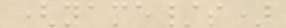(name/s)
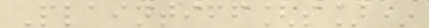Plaintiff[s]*
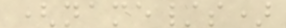(name/s)
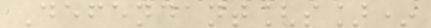Defendant[s]*
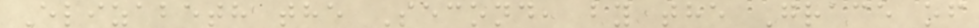Elizabeth the Second, by the Grace of
